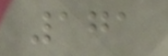171
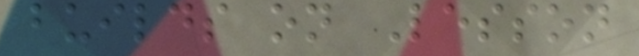builds on Lesson
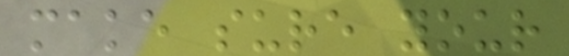make sure your
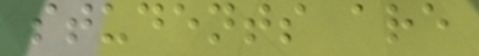students are
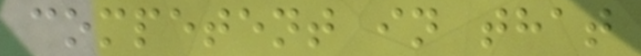competent in that
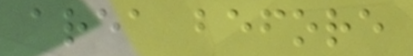area before
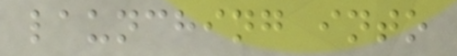launching into
